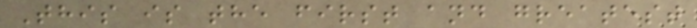This is the first and greatest
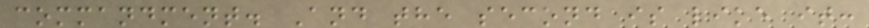commandment. And the second is like it:
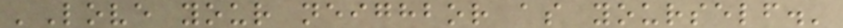'Love your neighbor as yourself.'
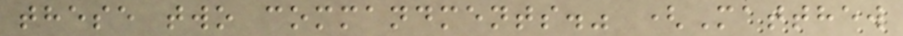these two commandments." (Matthew
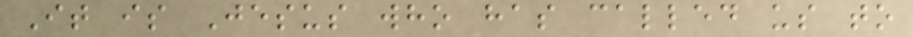It is Jesus who has called us to
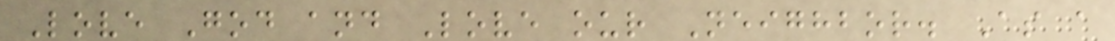Love God and Love our Neighbor. As a
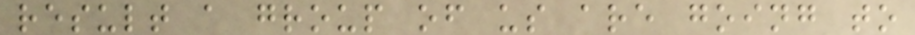result a group of us are going to
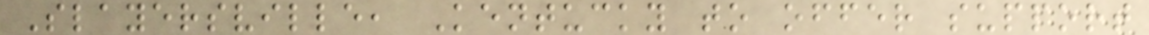Slayersville, Kentucky to offer support
